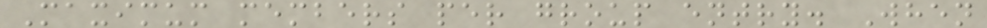Maximum members per group entry. When
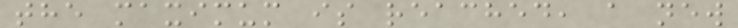the maximum is reached, a new
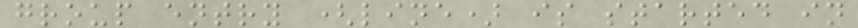group entry (line) is started in
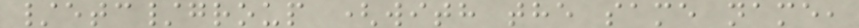/etc/group (with the same name,
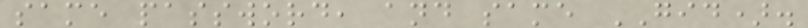same password, and same GID).
